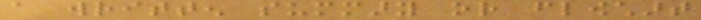a written summary or flowchart
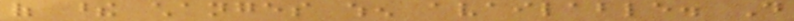of these changes when available. Do
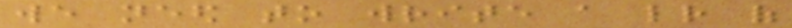we need to write a letter of
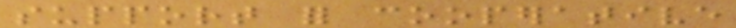support for cooperative
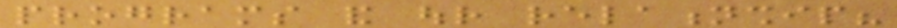programs and our relationship?
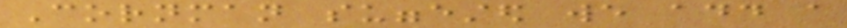Cornman suggested we add a
